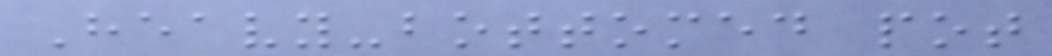Heavy-bottomed pot
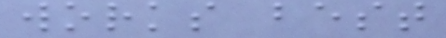works best
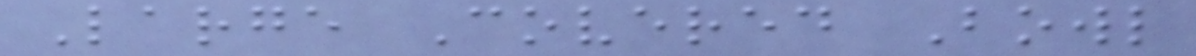Large Covered Bowl
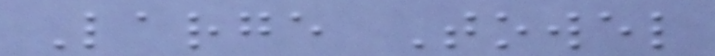Large Towel
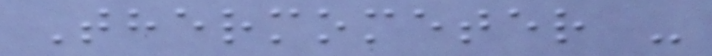Thermometer -
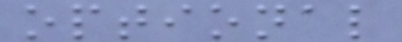optional
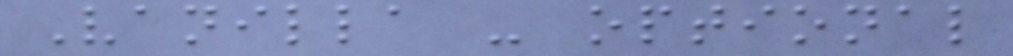Vanilla - optional
